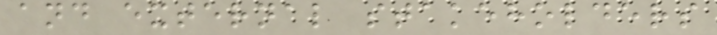and external stakeholders
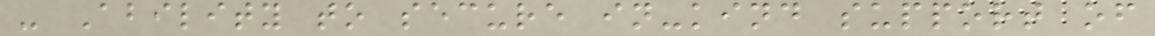- Ability to secure in-kind support of
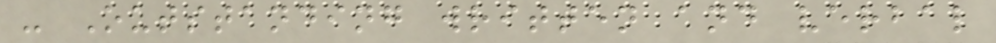- Outstanding written and verbal
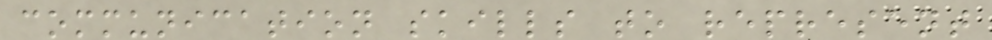communication skills to represent
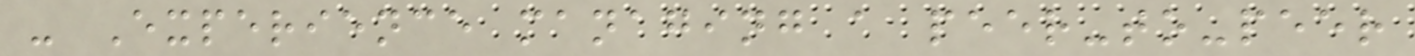- Experience managing a peer-to-peer
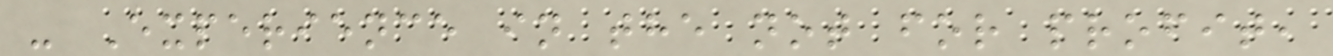- Experience in the not for profit,
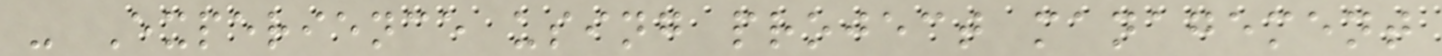- Experience using project management
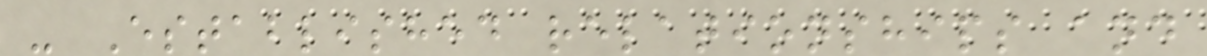- Established relationships and
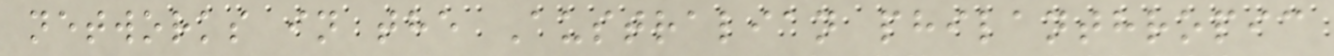networks in the Australian philanthropic
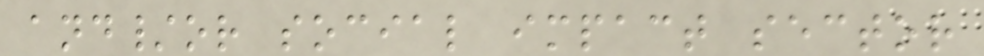and/or social impact sector
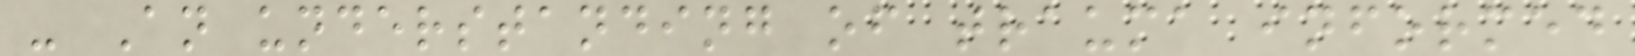- An understanding of trauma informed
